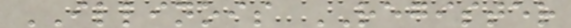ILLINOIS REGISTER
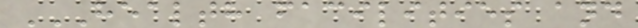HEALTH FACILITIES AND
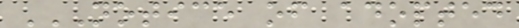NOTICE OF ADOPTED
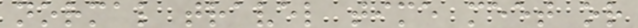normal travel time meet or
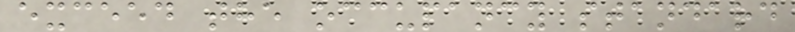exceed the occupancy standard
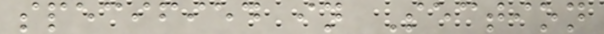specified in Section
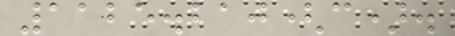1125.210(c).
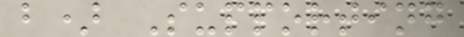b) Supporting
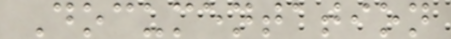Documentation
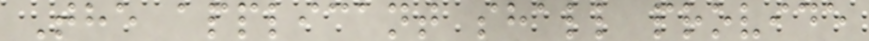The applicant shall provide
